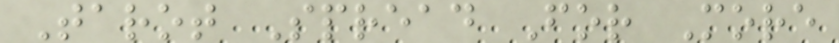Tarot Spread For More
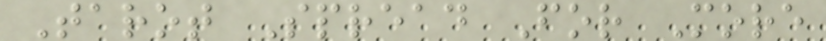Tarot Spread For More
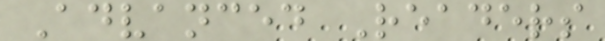Advanced Readers
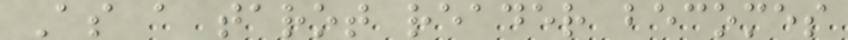As a tarot reader becomes
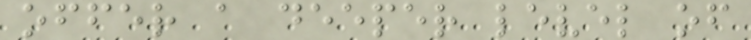offer a deeper level of
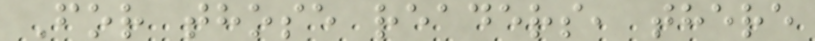For those readers, there
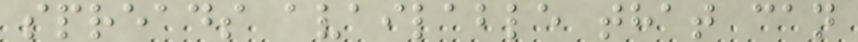spreads available that can
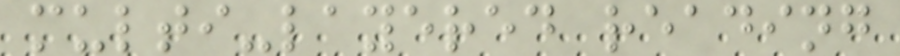multi-layered reading
